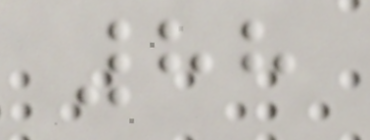88
